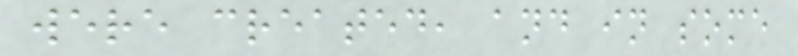were created, and in some
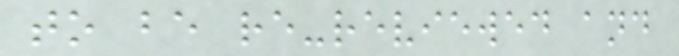to be re-reviewed and
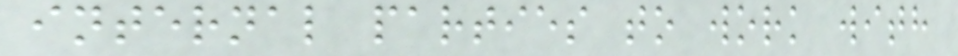internal parties to work with
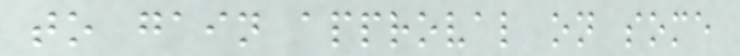to gain approval on some
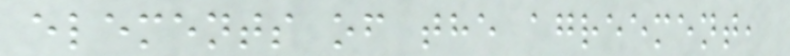elements of the agreement,
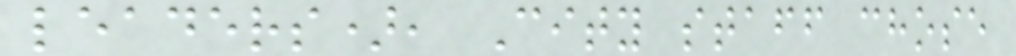leaders), City staff chose
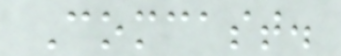Comcast.
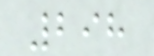298
